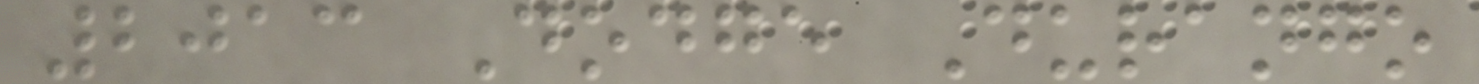2013 Dodge Durango
